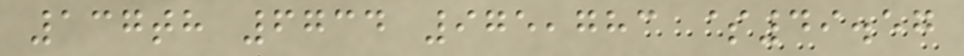137th 6734 975,783 $49.57
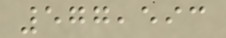577,593
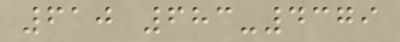610 683-4379
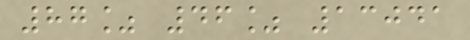87% 46% 13041
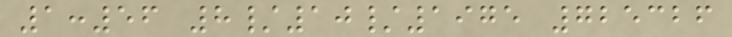1:56 8/10/1975 725326
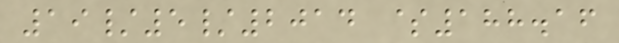19/5/2014 $188.16
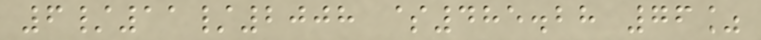6/11/2008 $485.28 76%
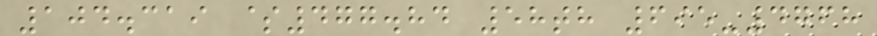104.319 $477.84 58th 695-4768
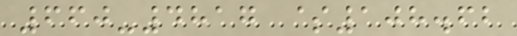660-4817 $108.62
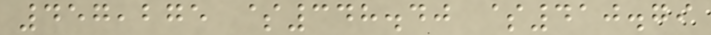457,275 $348.40 $410.79
